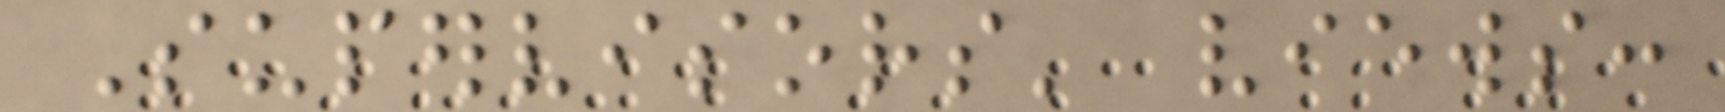Supervisors' views:
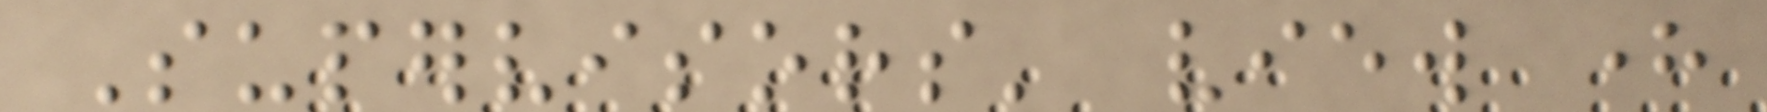Supervisors' view here
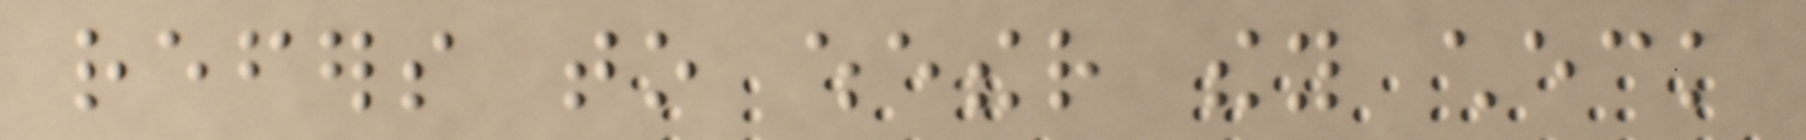refers to whether they check
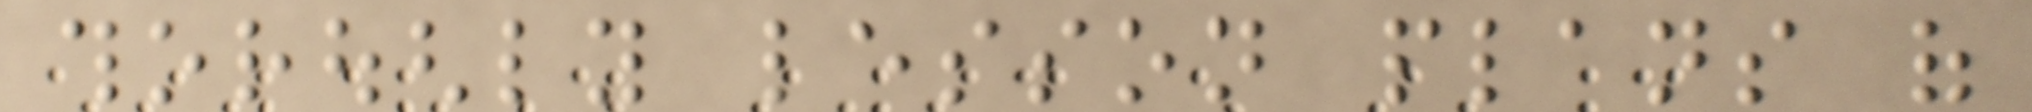thoroughly lesson plans of
